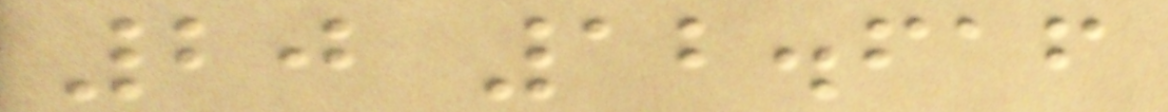20 12.616
